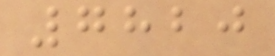7820
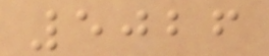5026
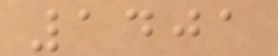1401
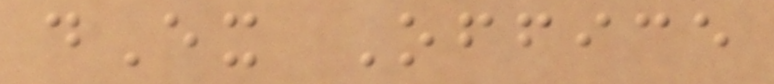dEx Office
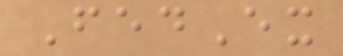FedEx
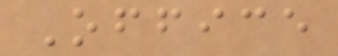Office
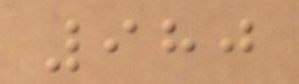980
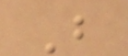B
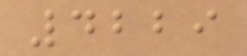4229
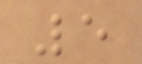5
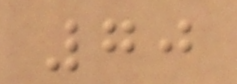70
